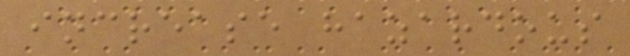increase hazardous
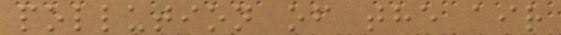pollution of the air
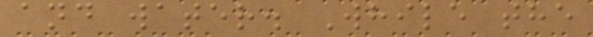and water. While the
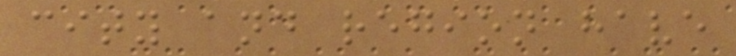city and region have
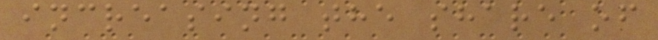increasing the share of
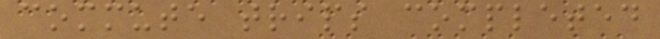commute trips completed
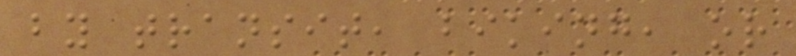by transit, biking, or
